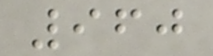960
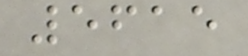5615
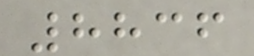8836
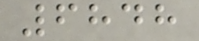6848
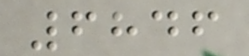6846
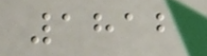1812
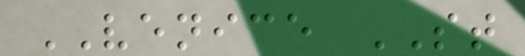VENICE ST
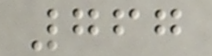767
